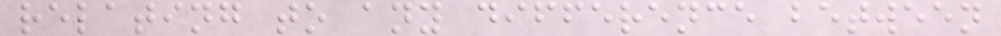relating to any difference between
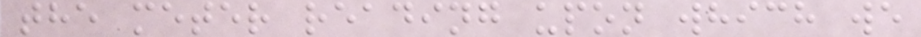the meter reading upon which we
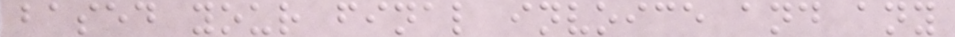based your final invoice and any
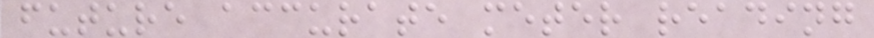future accurate meter reading
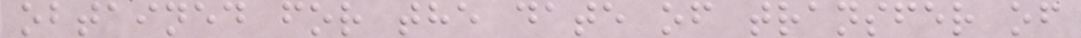obtained for the date of transfer of
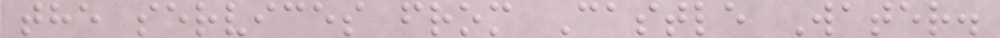the services from Castle Water.
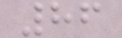86
